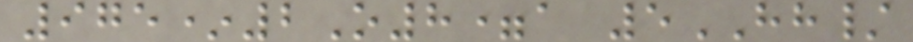975*2O8=a 5HH/
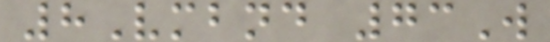8Vmbnd 73W
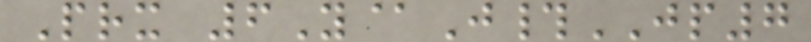Prx 6Y@J#JP7
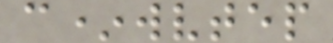c*wvtep
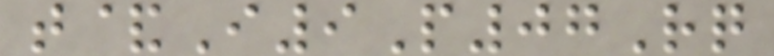t&I9P07Rq
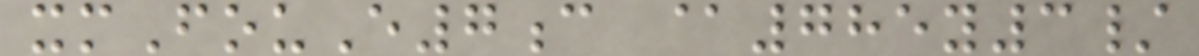xmFouE7c @785y3/
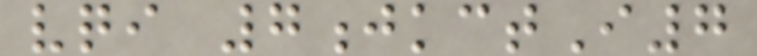vqi 7jkctI7
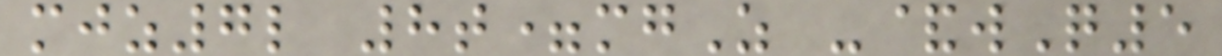mjz7l 8t=mgZ -&wQ5
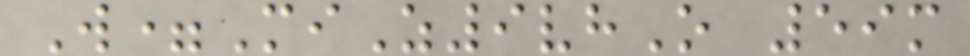W=MiZ9vhO 59m
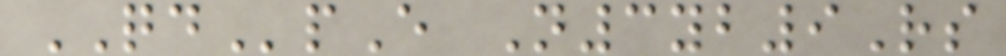QDpE N3yb9Rs
